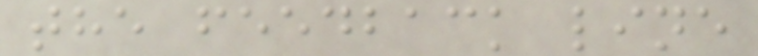the feedback line
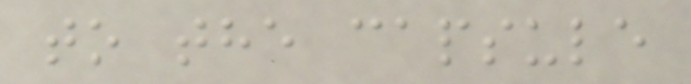to the capsule
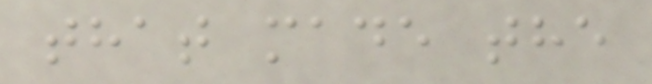that made the
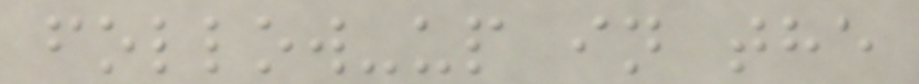follow-up in the
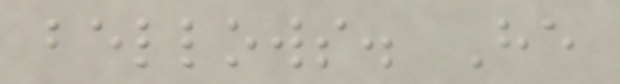bellows. He
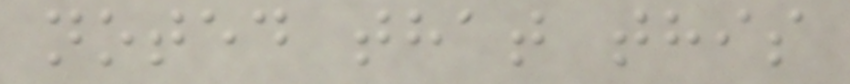noted that this
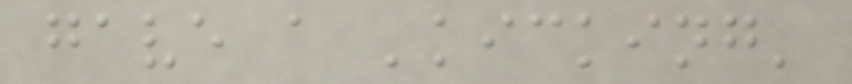gave a 'kicking'
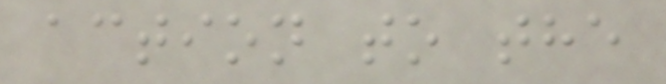action to the
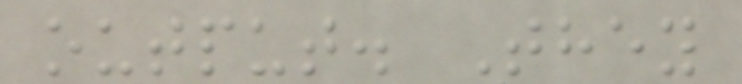output. They
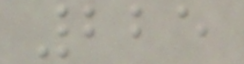225
